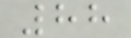88
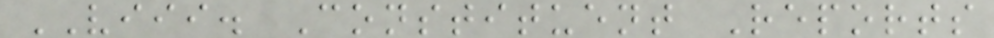VIII. Constituent Reports
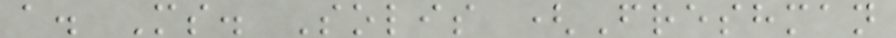a. Ms. Solis (Freshman
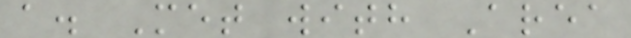a. Met with Area
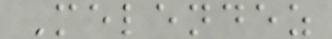Melendez
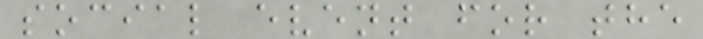social event for the
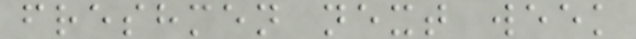freshmen next week
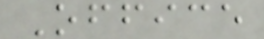Office
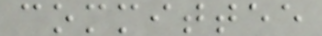committee
